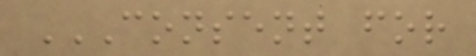CONSENT FOR
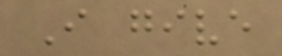I give
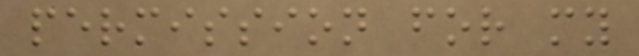permission for my
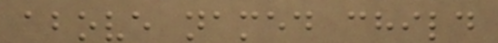above named child
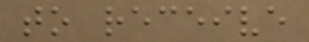to receive
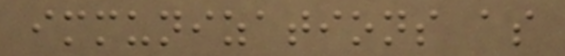immunizations as
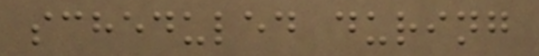scheduled during
